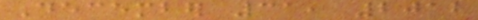December 31, 2012
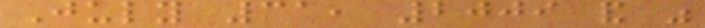July 31, 2009 and was
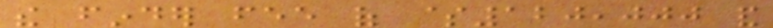the finder fee of $120,000 and
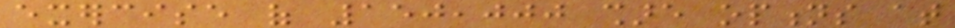exercise of 150,000 share options at
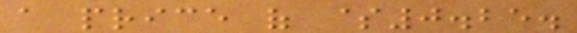a price of $0.25.
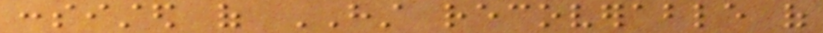consisted of HST recoverable of
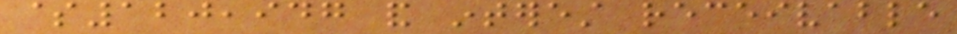$120,947 and interest receivable
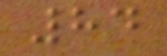84
